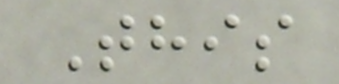This
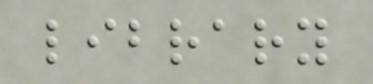library
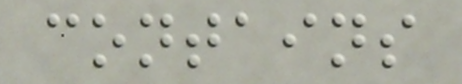contains
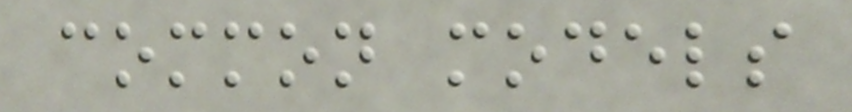common models
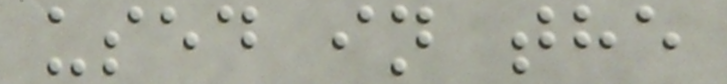used in the
